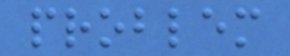problem
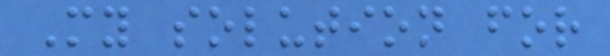My solution for
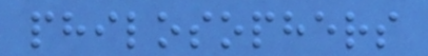philosophers
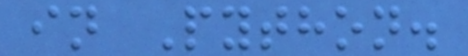in Python.
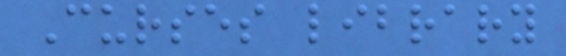Curses library
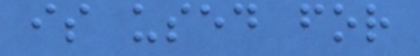is used for
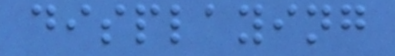displaying
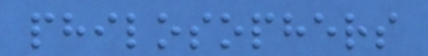philosophers
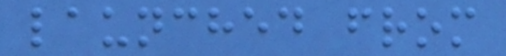launched from
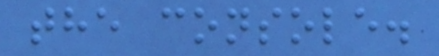the console.
